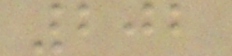202
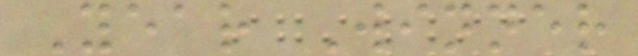Year Winner
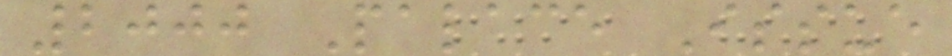2000 Palace Issue
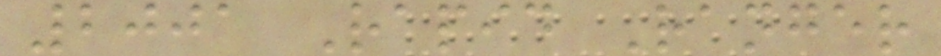2001 Rapid Ranger
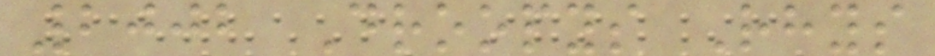2002 Droopys Rhys
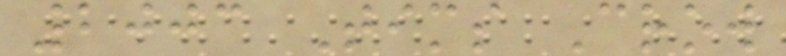2003 Tims Crow
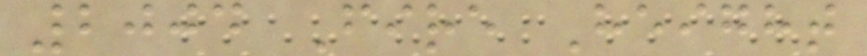2004 Fire Height
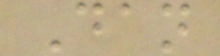Dan
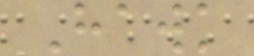Hawk
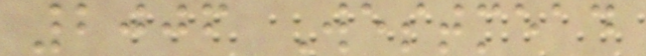2006 Westmead
